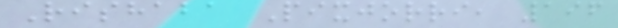Rishaba Pixjorri, 196
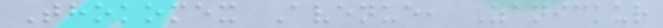Thokomex Avenue, Zanickur
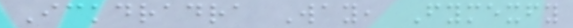Ickdradra Way, Fymexfy
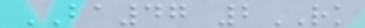BA47 2RK
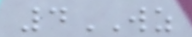4WZ
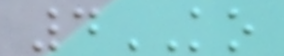4KO
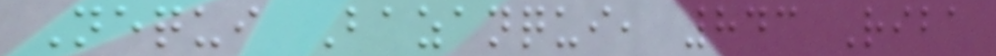Nequi Bazanqui, 843 Riba
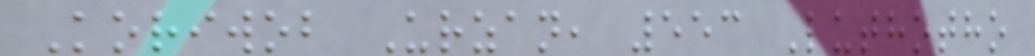Koriwob Urzan, 553 Luthotho
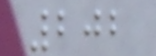202
